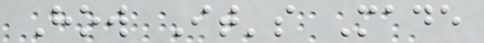How It's Made
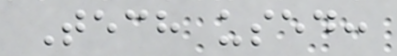Tech used:
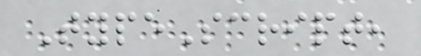TypeScript,
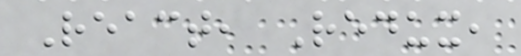React, Redux,
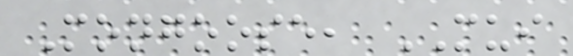Mongoose, MUI
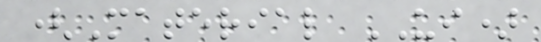(Material UI)
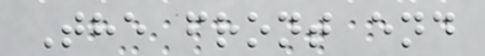The front end
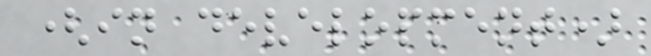(in development)
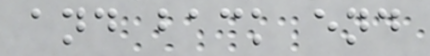and back end
